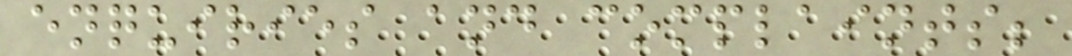enquiries and complaints;
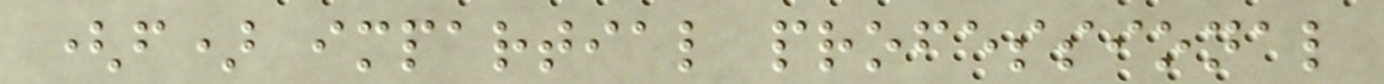(f) impartial professional
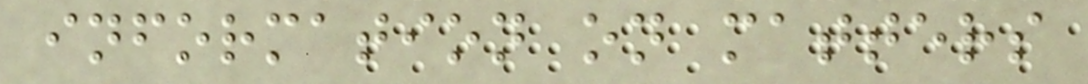information on matters
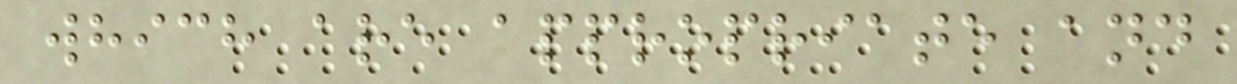which are appropriate and
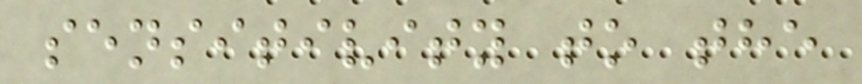sensitivity to the
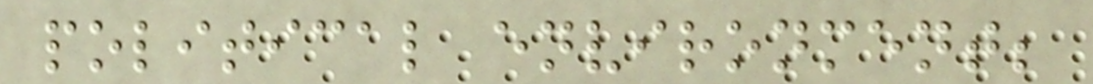political environment;
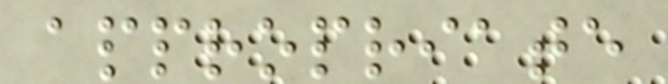appropriate
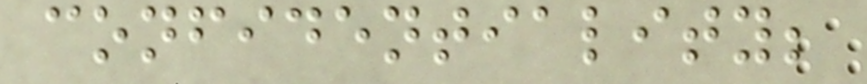confidentiality;
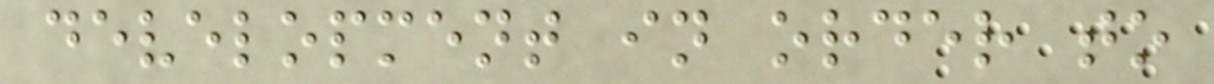development in order to
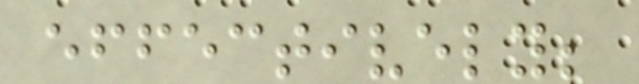effectively;
